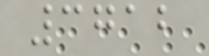3712
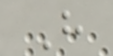H
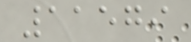11579
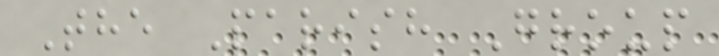The Parish Group
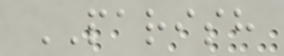PARISH
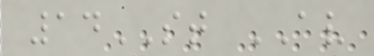14ST AV
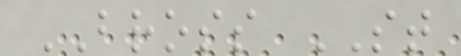BROSS ST
